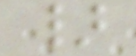}
